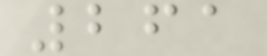261
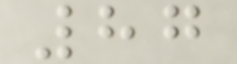87
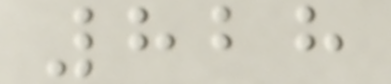828
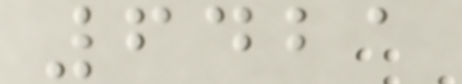6421
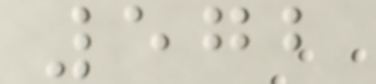572
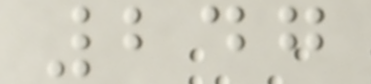247
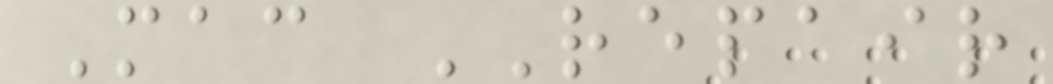Mac REPAIR
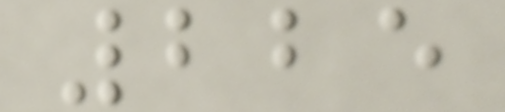225
